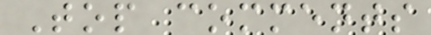Top comments
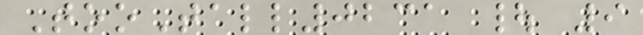TooTall0231 | 9
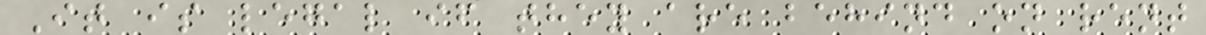It is legal if they are behind on rent
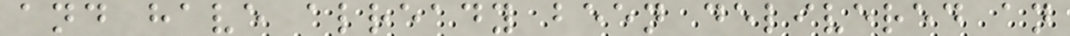and have already been delivered an
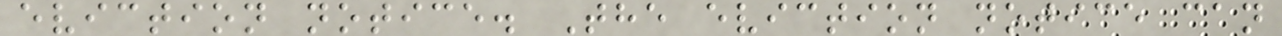eviction notice. The eviction notice can
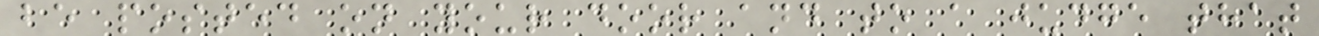be posted on your door and to a judge that
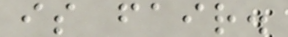is fair.
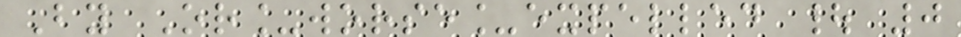By Or_worse_expelled | 0
